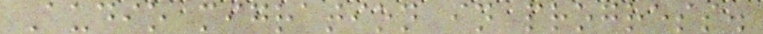Audio migration in progress.
